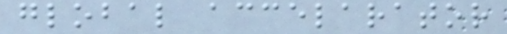global accelarator
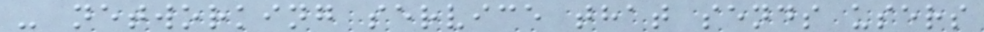- networking service that sends users
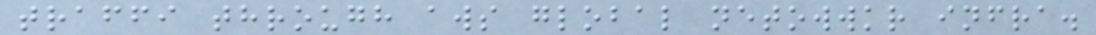traffi through aws global netowwkr infra.
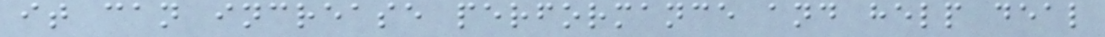it can increase performance and help deal
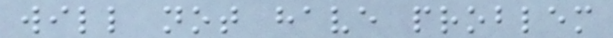will not have problem
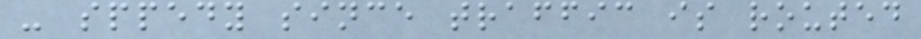- sppedy since traffic is routed
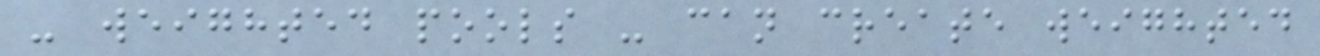- weighted pools - can create weighted
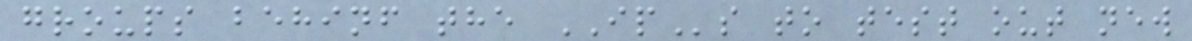groups behinf the IPs to test out new
